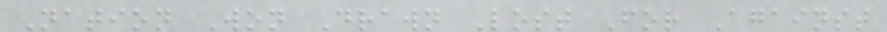Nation Won Drawn Lost For Against
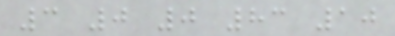3 0 0 83 10
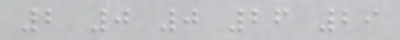2 0 0 26 29
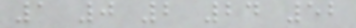1 0 2 24 52
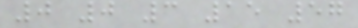0 0 3 15 57
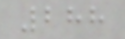288
